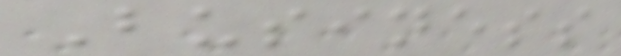Business
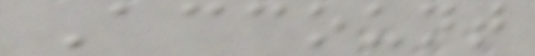Account
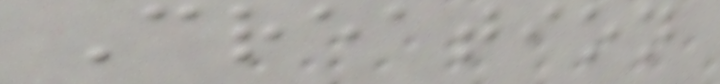Creation
